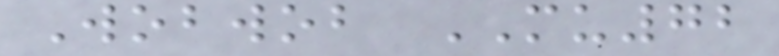Wobwob MU72
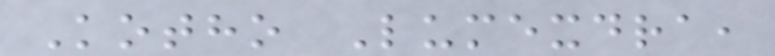Kotho Lumexdra,
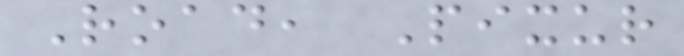Road, Pixur
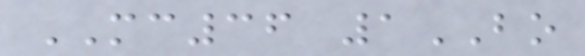MC36 1BO
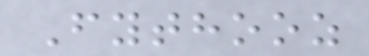Fythooz
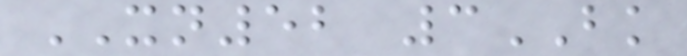XN52 3BK
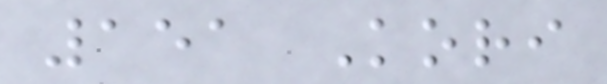151 Kori
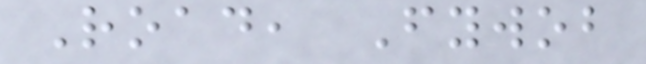Road, Fywob
